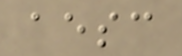aesc
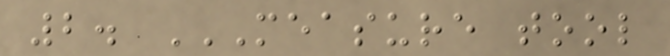2. MEASURE TOOL
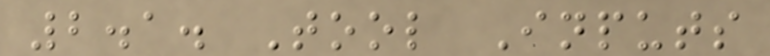2.1. Tool Inputs
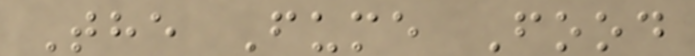The Fume Food
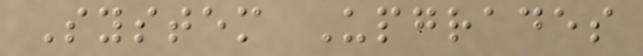System Upgrades
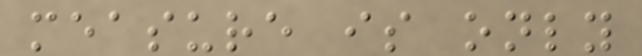measure is only
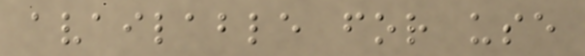available for use
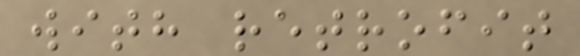with retrofit
